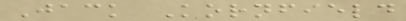Jack Kornfield
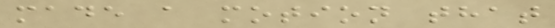made a motion that
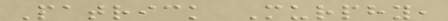Patrick Murphy,
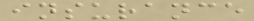insurance
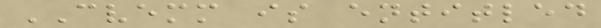CVEMM is entitled
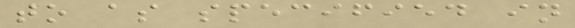to as specified in
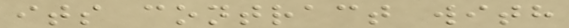its contract with
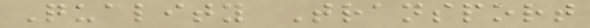Quality Transport
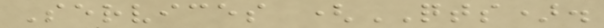Services (QTS).
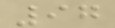97
